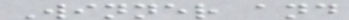Winner and
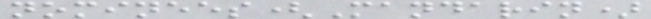nominees(Mandarin)
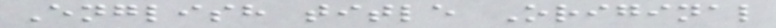English title Original
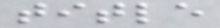title
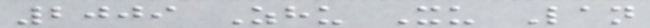2009 Zhu Xu Lan
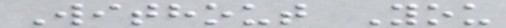Without You
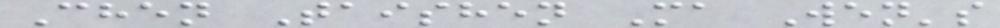Chen Taishen Ma Wen's
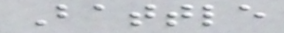Battle
